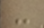-
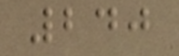240
